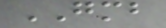GMB
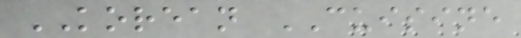KOREAN CUISINE
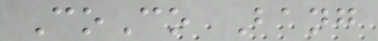CoCo Bang
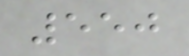550
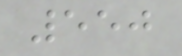550
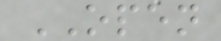OPEN
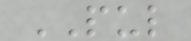PUL
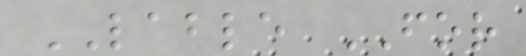LABLE FOR
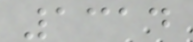1314
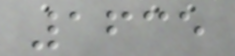1635
